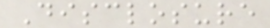Disclosure
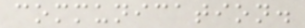communication.
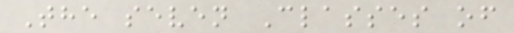The seven Classes of
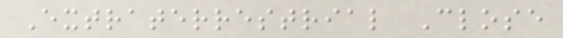Extraterrestrial Close
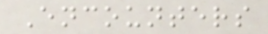Encounters
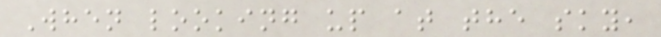When looking up at the sky,
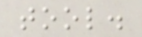tool.
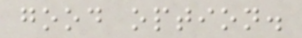good option.
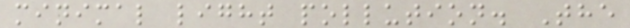minimal light pollution. The
